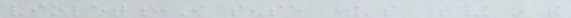violet:I sense there's something in the
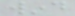wind
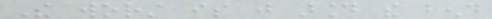The worst is just around the bend
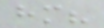him?
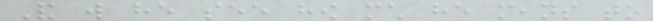And will he see how much he means to
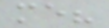me?
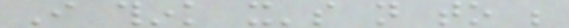I think it's not to be
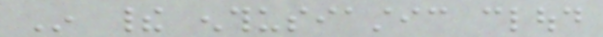In their enthusiastic cloud
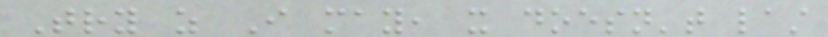Try as I may, it doesn't last
